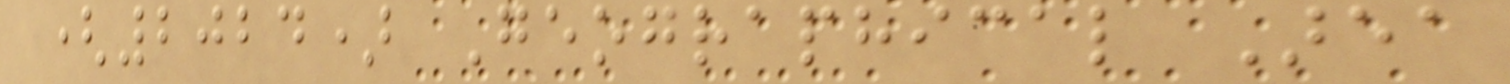(2024) Geographical Area
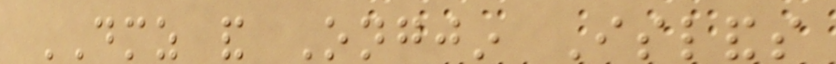DMZ and Ongjin Islands
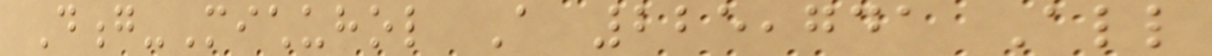Dong-Michuhol A 225,741 All
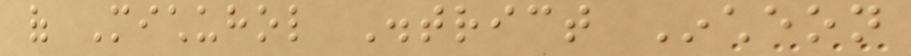of Michuhol District Incheon
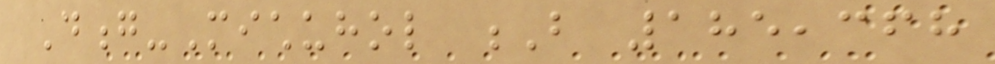Dong-Michuhol B 185,368
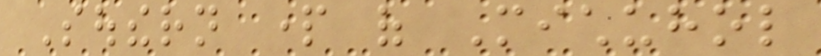Southern part of Michuhol
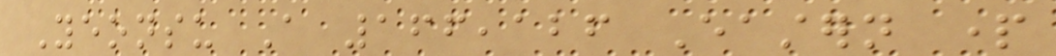Yeonsu A 166,126 Eastern part
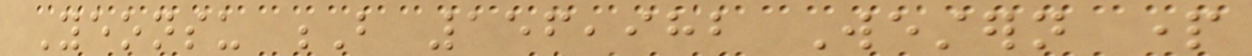Yeonsu B 156,982 Western part
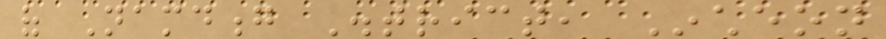of Namdong District, Incheon
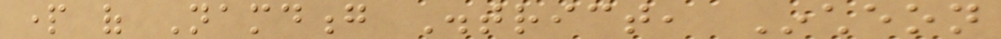part of Namdong District, Incheon
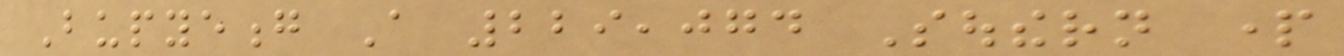Bupyeong A 229,074 Southern part
